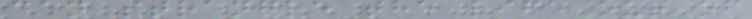can strangle the life out of
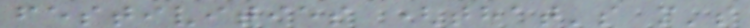festivities (that's m's
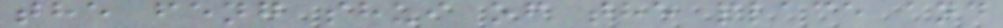the feng shui of the place and
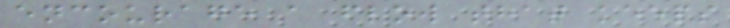encourage a flow that keeps
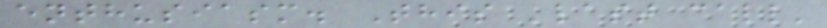enthusiasm. This 'last call'
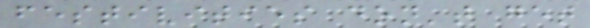festivities don't get
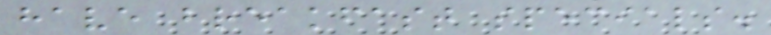have breakfast specials.
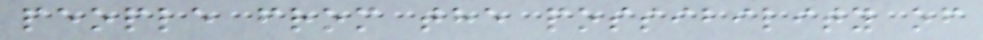people from the possibility of
